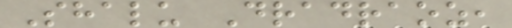Shalu Dradraoz,
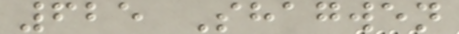625 Shagwen
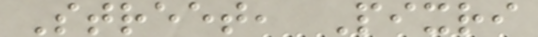Street, Pixri
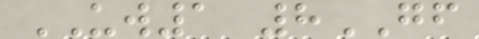UW1 8GF
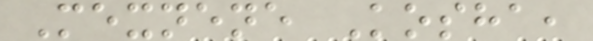Mexnene Kosha,
